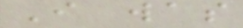I was
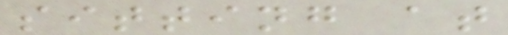sitting at
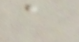a
